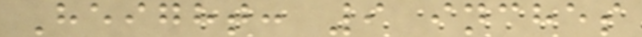Height: 9 inches
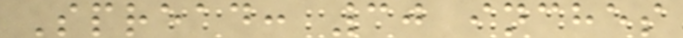Spread: 30 inches
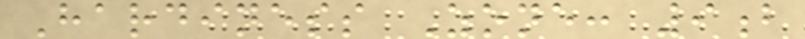Hardiness Zone: 9b
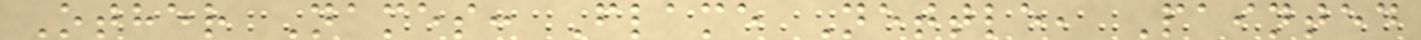Other Names: Flame Nettle, Painted
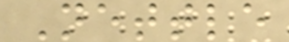Nettle
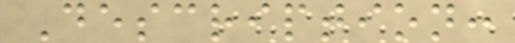Description:
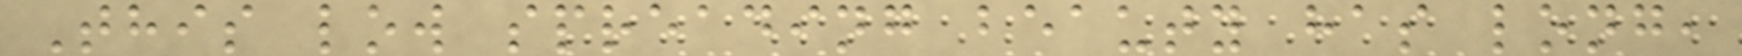This low spreading beauty has long,
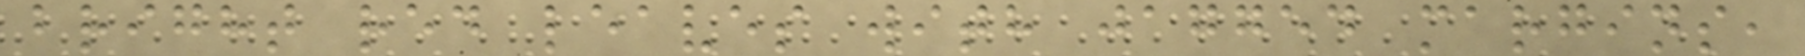bright red leaves with jagged margins,
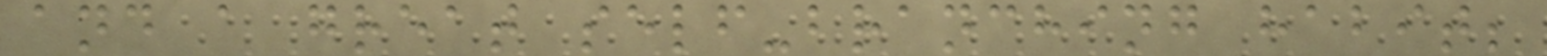and a great self-branching habit;
